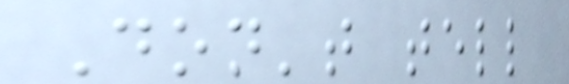Don't tell
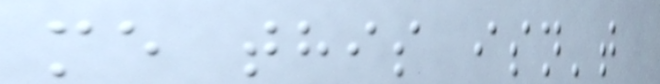me this isn't
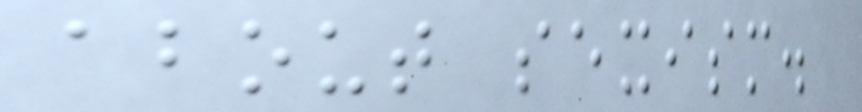about sexism.
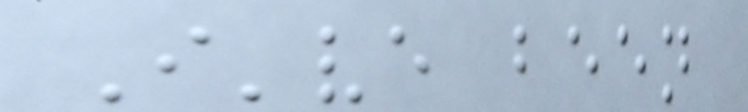I've been
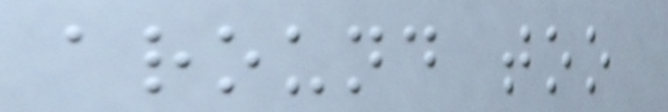around too
